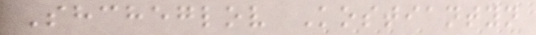Shcheglov Kostiantyn
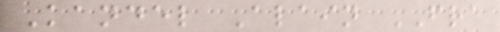Kandel Alain FRA
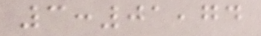3:01,74
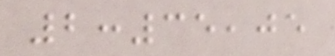2:35,05
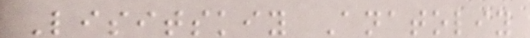Lisitskiy Anatoliy
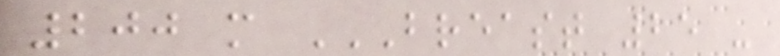200 m BREAST 25 -
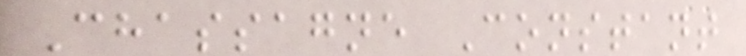Chassagne Constant
